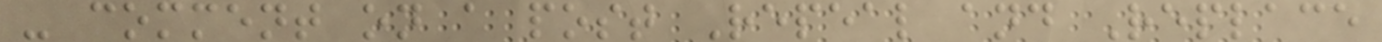- comment on a post Repeal and Replace
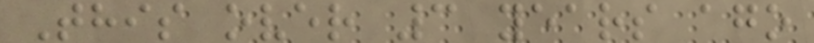This over 3 years ago
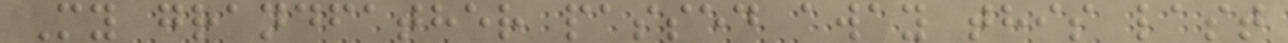My grandfather passed away this last
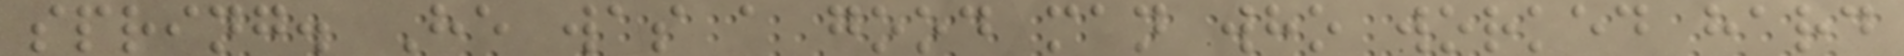spring. He was a good man who worked hard
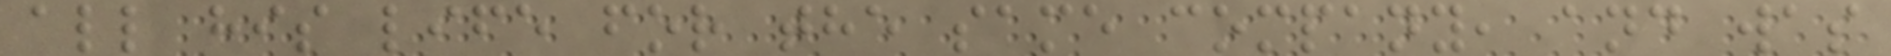all his life for the same company, and was
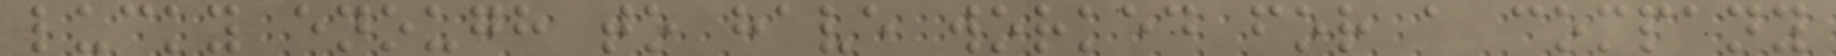lucky enough to have worked for a company
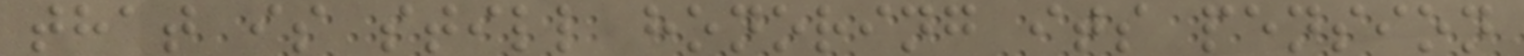that is still honoring its pension
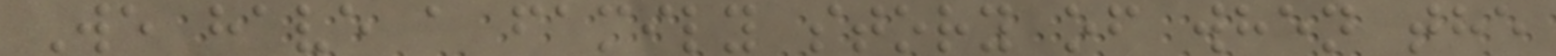We have a family story of when the
